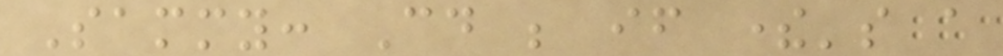Sammy: Could be if there's a
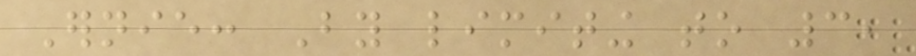Ernie: By limiting to 3,
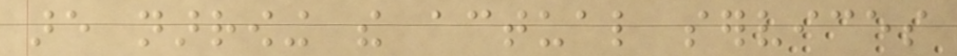are narrowing the actual services
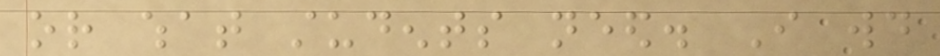or what students need. I would
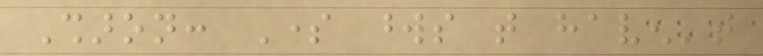Sharon: Some words that haven't
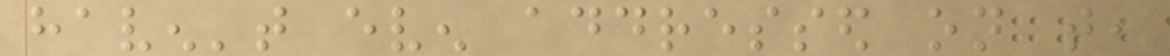haven't even addressed on that,
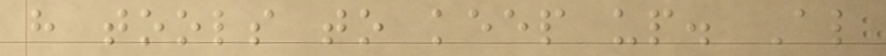have tools to keep up. Also
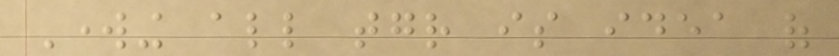Working all together is idea of
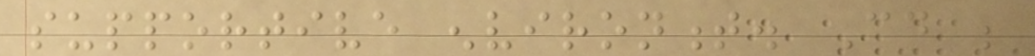supportive environment. Could be
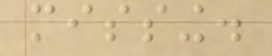missing.
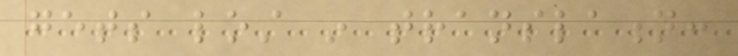gets lost in translation:
